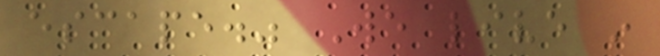escape." We live in
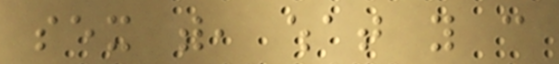sex with, what you can
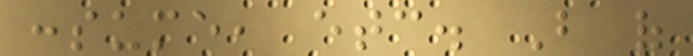consume, etc. But of
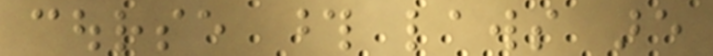course those laws are
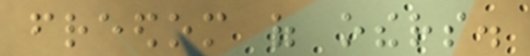freedom of others.
